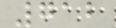712
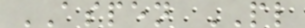ASPEN PL
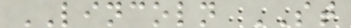LINCOLN ST
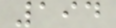194
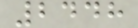2448
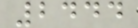2444
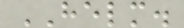HELM.
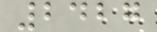2427
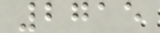2715
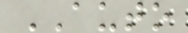AUTO
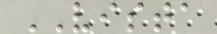VISTA
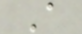A
